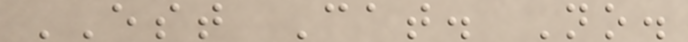EST Cat. No.
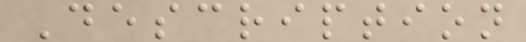Description
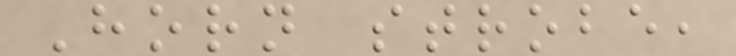Horn strobe,
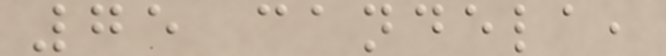75 candela,
